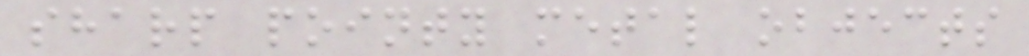sharp pointy metal objects
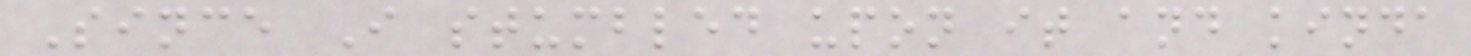Since I stumbled upon it and kinda
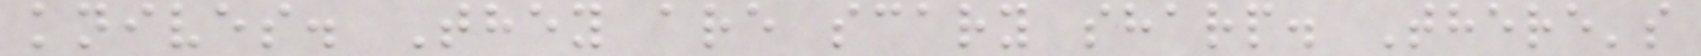knives. They are scary sharp. There's
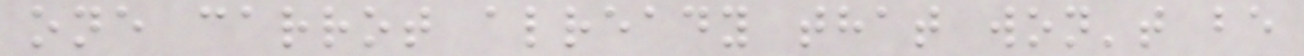one carrot already that won't be
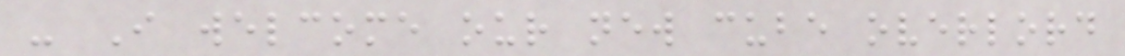- I welcome our new cube overlord
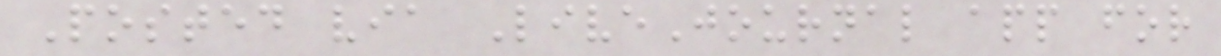Posted via LiveJournal app for
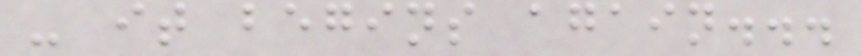- it begins again...
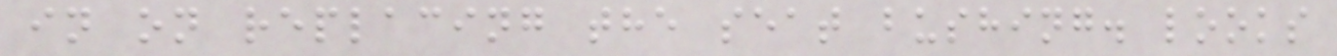in on replacing the seat bushing. looks
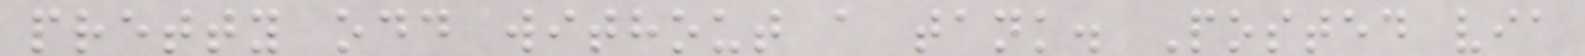pretty odd without a tank. Posted via
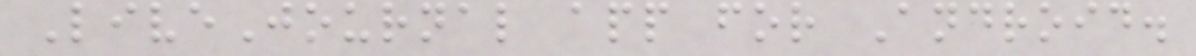LiveJournal app for Android.
